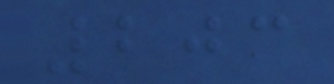203
